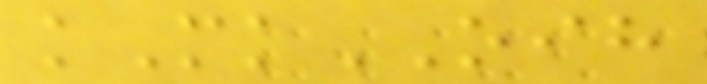kMkOIH
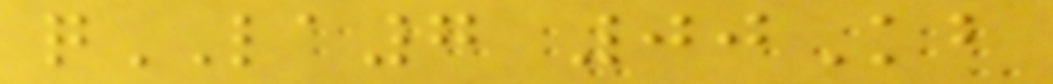qLA7 00Kb
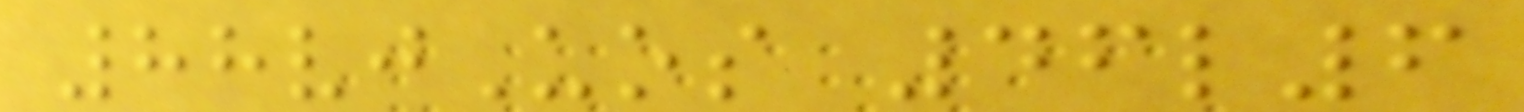88vjUos 46l6
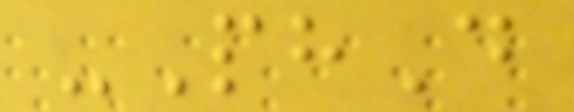-PhD
